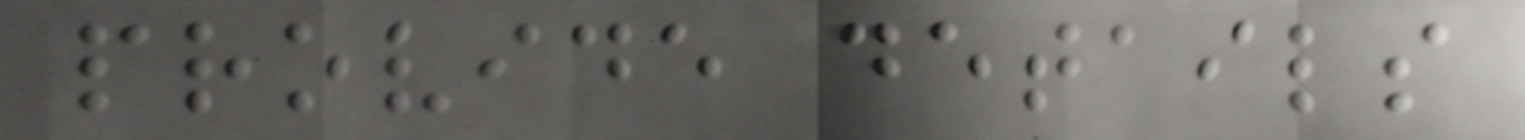provide details
